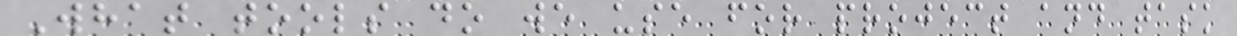What tools do we use for project and task
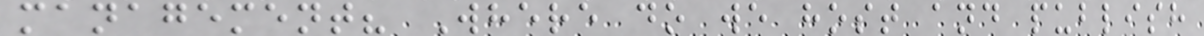management? Where do we host and publish
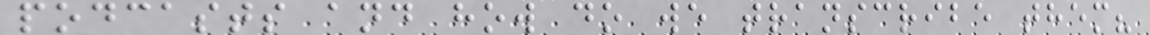podcasts and how do we transcribe them?
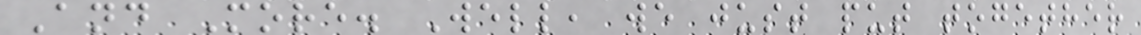And More. Well, we just put together
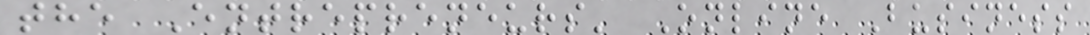the Entrepreneurs' Online Business
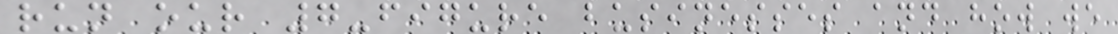run our 7-figure businesses and how we
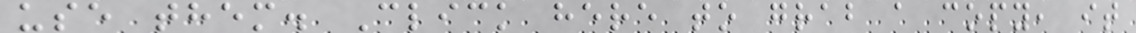use them. Click here to grab a copy, it
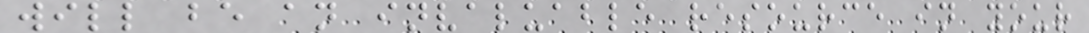will be an invaluable resource in your
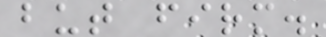but firm.
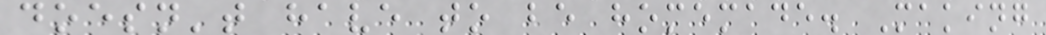doesn't have to be homemade. Making
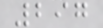297
